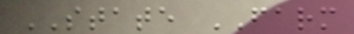STATE FARM
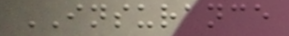INSURANCE
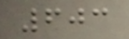603
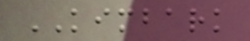KIMBARK
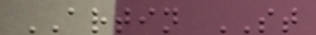ARTIN ST
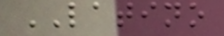LATINO
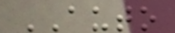AUTO
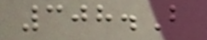308.B
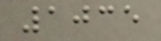1035
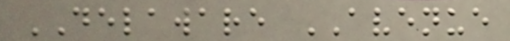DELAWARE AVENUE
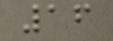16
